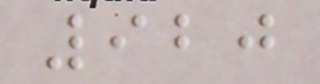920
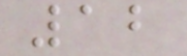12
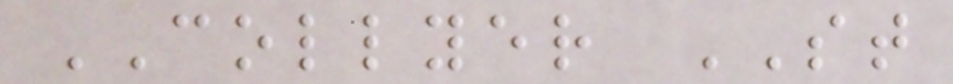COLLYER ST
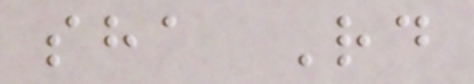sha Rd
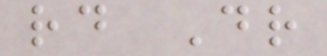rd Dr
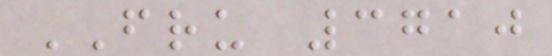FRU 3710
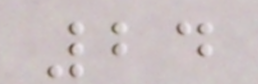24
